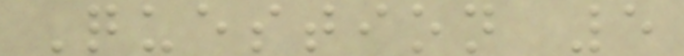Question 5
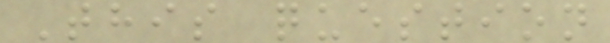This question
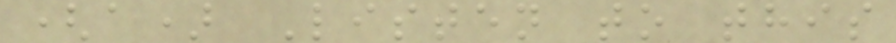(a) Listen to this
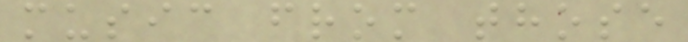music from those
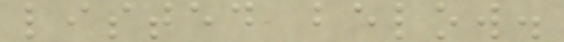listed below.
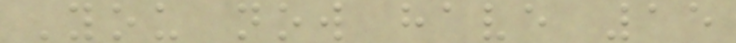You now have 15
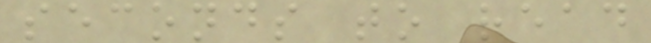seconds to read
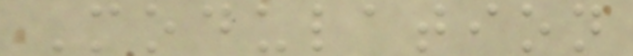Modulation
